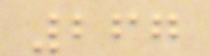267
